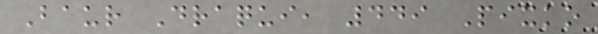Baur Draqui, 449 Pixko
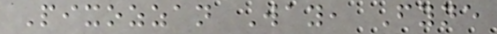Pixozzan Way, Fyne
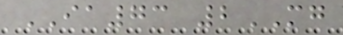IA73 2MG
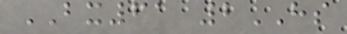BX61 2HS
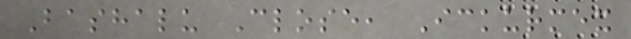Bashalu Close, Ickurmex
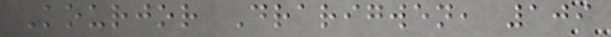Kourjor Drarigwen, 109
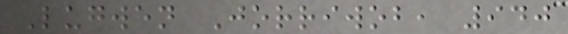Lugwen Jorriwob, 940
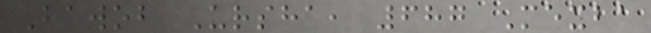Bawob Ursha, 687 Mexba
